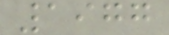1977
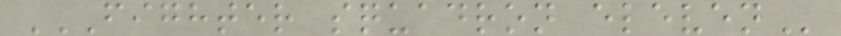FIGHTER SQUADRON ELEVEN
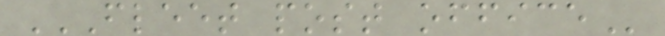FLEET POST OFFICE
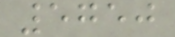5750
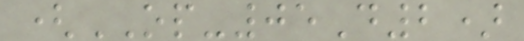(OP-05D2)
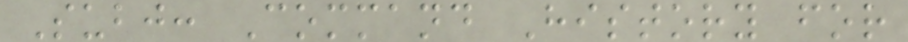Subj: Command History for
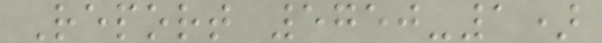Report 5750-1)
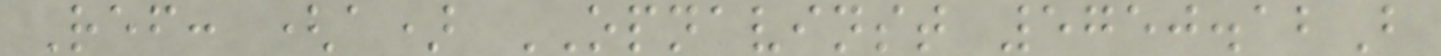Ref: (a) OPNAVINST 5750.12B
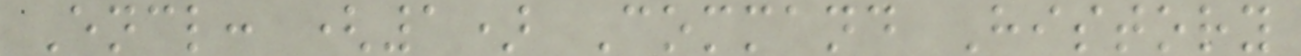Encl: (1) Command History
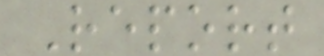Report
